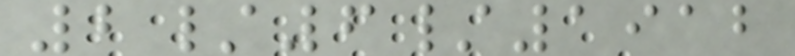2/6/1912
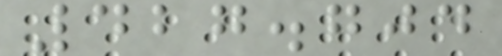427.704
